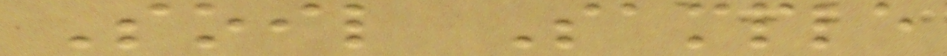Soil Sample
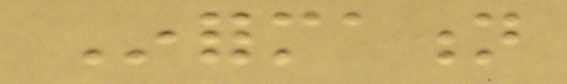Information
